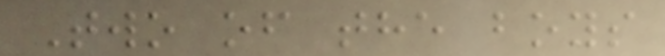Two of the boys
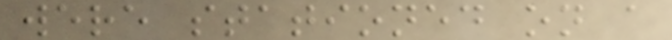were stationed on a
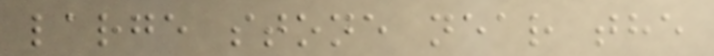large stone near the
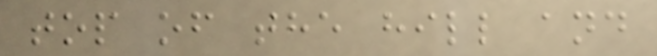top of the hill and
